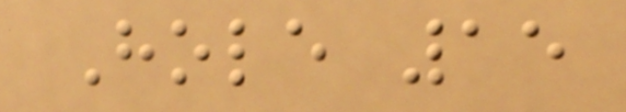Hole 15
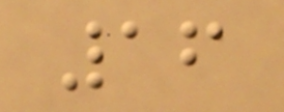16
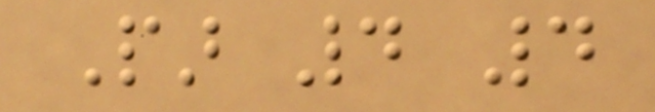Par 4 4
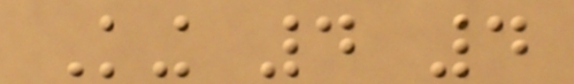King 4 4
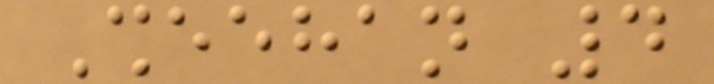Sheehan 4
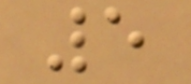5
